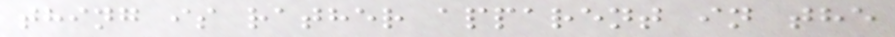thing is rather apparent in the
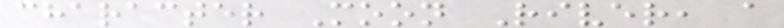character Moon River, a
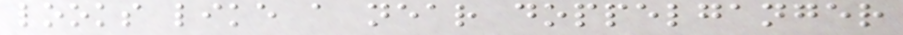looks like a near doppelganger
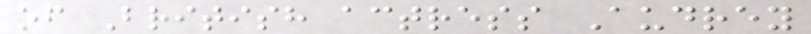of British actress Audrey
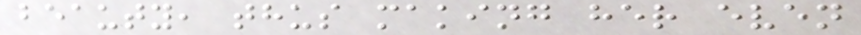beauty, thus making her even
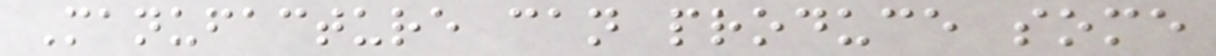Manufacture can produce some
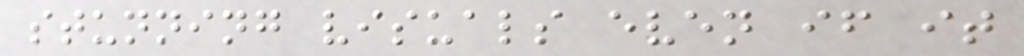stunning visuals even if it
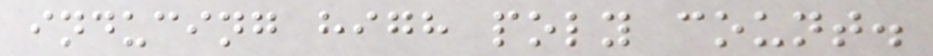inducing high poly count.
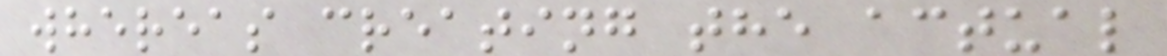whereas creating the actual
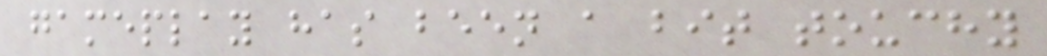gameplay has been a bit touchy
